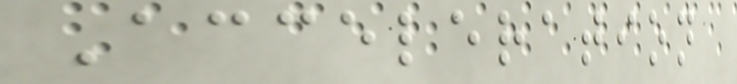Acceleration
